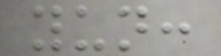yun:
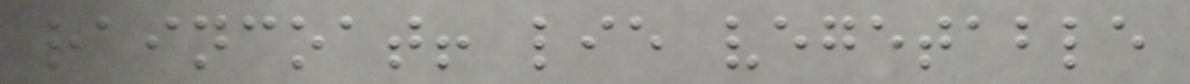raincoat! lie vegetable
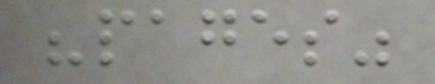"pages"
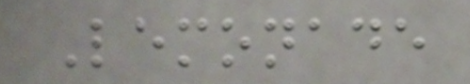Lemonade
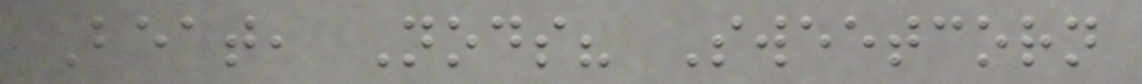Beat, Nods? Sweetcorn
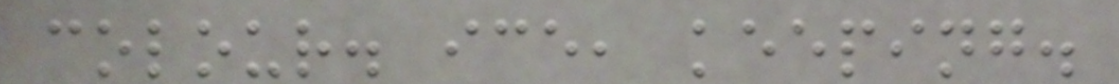colour. ice, keeping.
